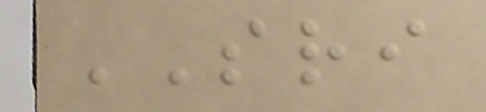SRI
